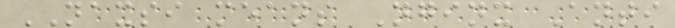NAXSI means Nginx Anti
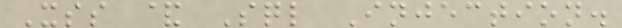Xss & Sql Injection.
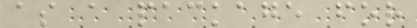as a package for
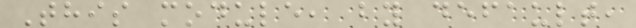This module, by default,
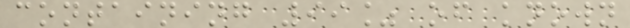containing 99% of known
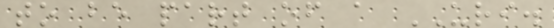to be part of a URI.
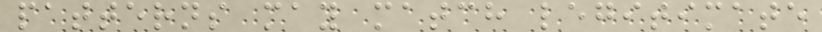patterns may match legitimate
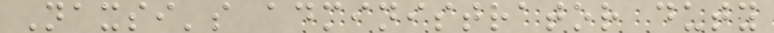Naxsi's administrator duty
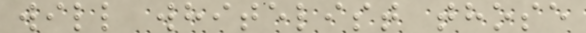will whitelist those
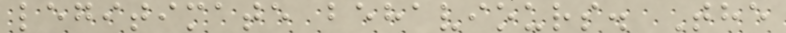legitimate behaviours. The
